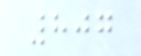807
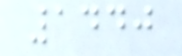1440
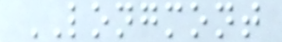LONGMONT
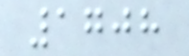1708
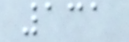131
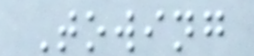Towing
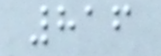816
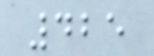425
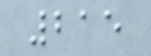215
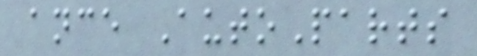ance AutoParts
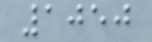1050
